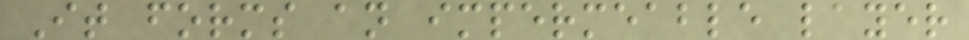It forms an impermeable layer
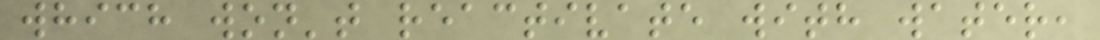which won't reactivate with water,
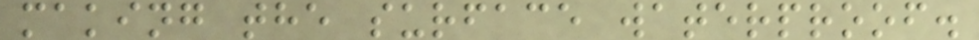making the surface waterproof.
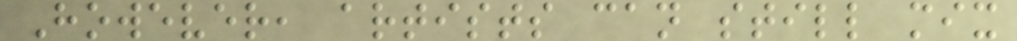However, artists can still mix
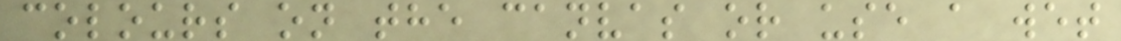colours on the canvas or use a wet
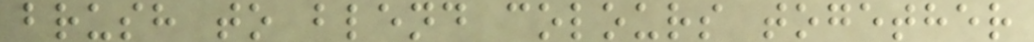brush to blend colours together
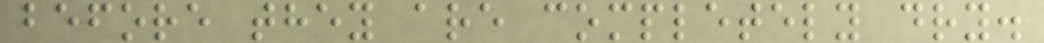before they are completely dry.
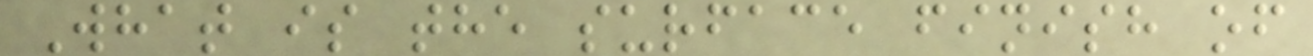What is the surface finish of
